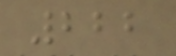222
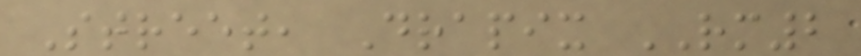Street, Drapix RM2
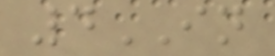4IN
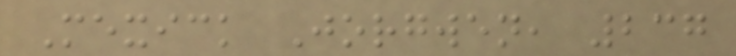Mexick Jorgwen, 237
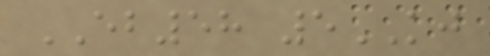EB58 5KJ
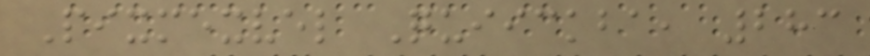Pixmexvel Quiickba, 283
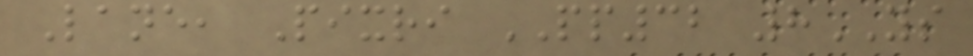Lane, Pixri PP32 8YS
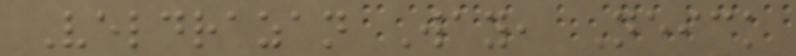Veldrazan Way, Neick
